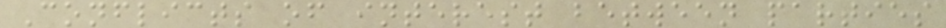Conflicts of interest between parties
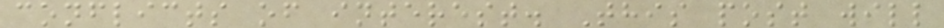conflicts of interest. This post will
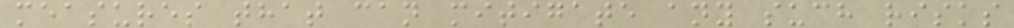measures that can mitigate any such risks
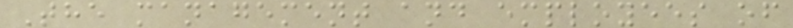The management and employees of
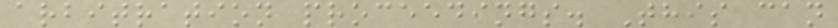arbitration proceedings. This can
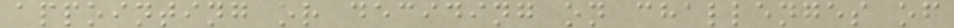appointing or deciding on challenges of
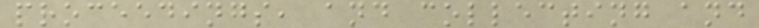proceedings, and collecting and
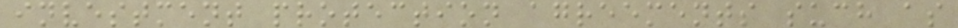investment protection agreements such as
